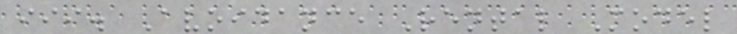iii. Avoidance Rental Model
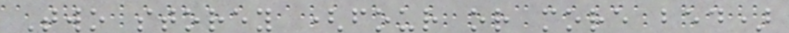Two storey (four or more bed)
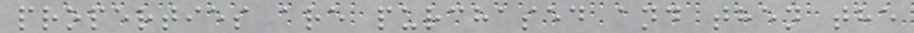properties are purchased and then the
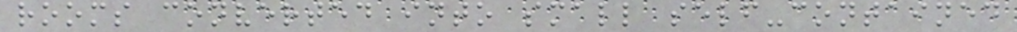rooms converted into small self-contained
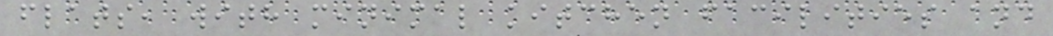flats, with minimal kitchen facilities and
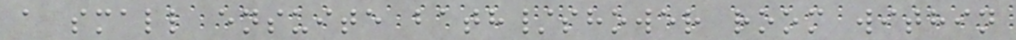a small ensuite bath/shower room within
